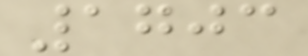1703
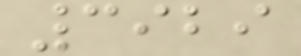3929
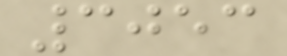3053
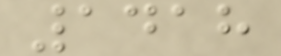1418
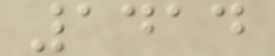1414
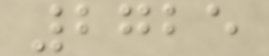2725
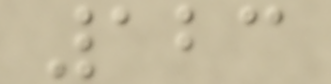123
